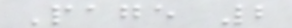Page 2
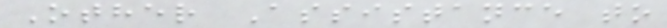Other Assistance to
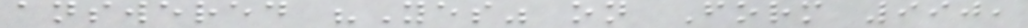answered "Yes" on Form 990,
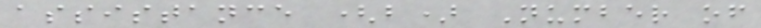assistance (b) Number of
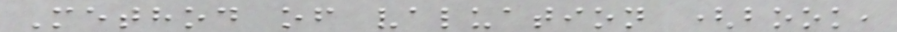Method of valuation (book,
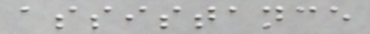assistance
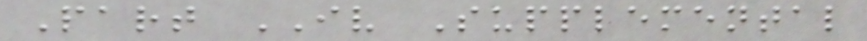Part IV Supplemental
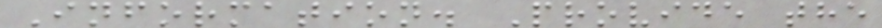Information. Provide the
